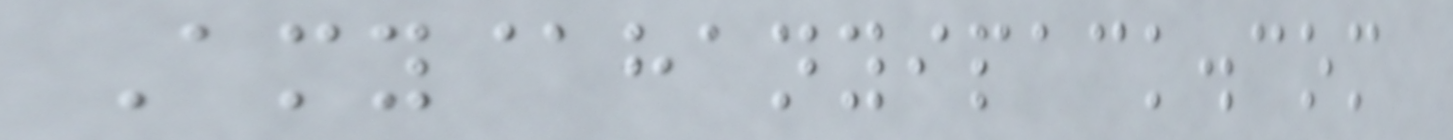Amy@hanyipack.com
